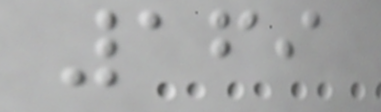169
